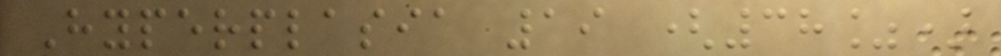Hyperplasia 19 (38%)
